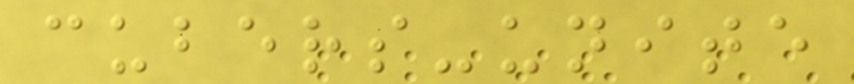cubers-unite
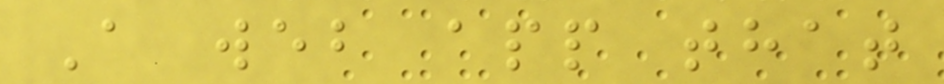A web app that
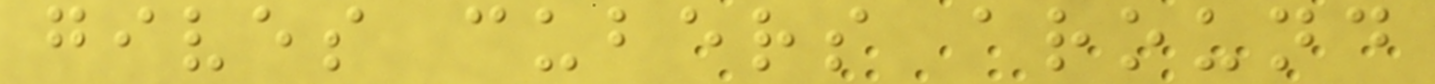gives cubers around
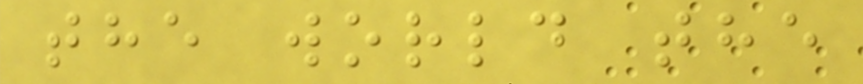the world the
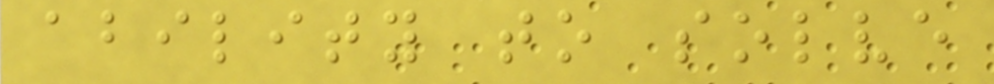ability to solve
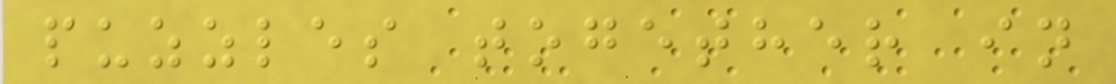puzzles together in
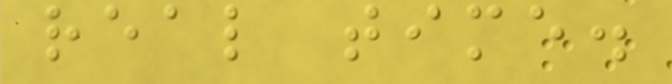real time.
